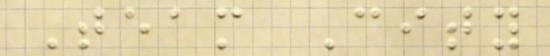Team City
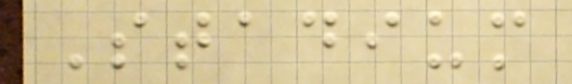Stadium
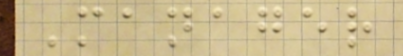Manager
